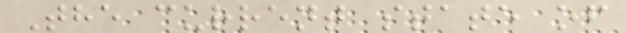The current state of
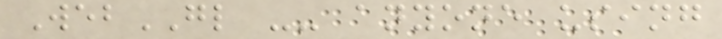WebGL -- anyone using
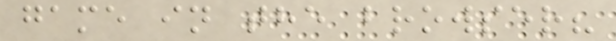game in the browser?
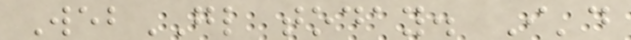WebGL today. I'd
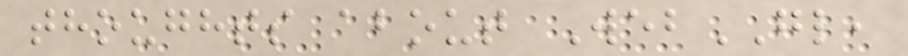thoughts about WebGL,
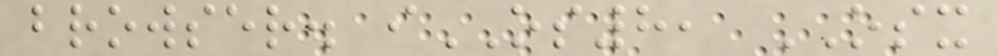browser. iOS8, OSX
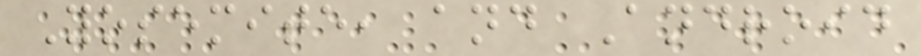Yosemite, and Android
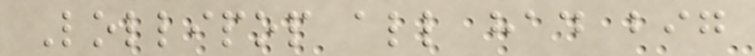Lollipop all had big
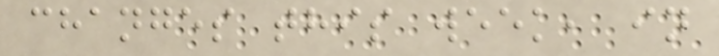changes this week, in
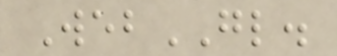WebGL.
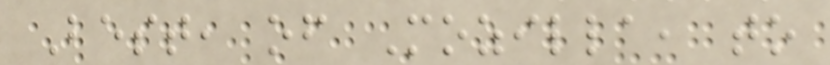Best, of Mozilla, to
